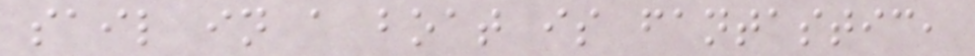sail in a boat is fantastic,
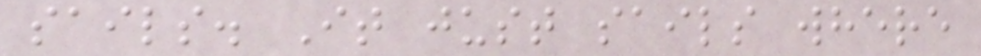sails. It just sails where
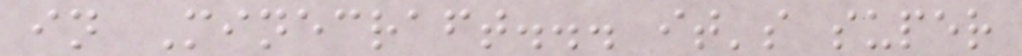in Minecraft... it's super
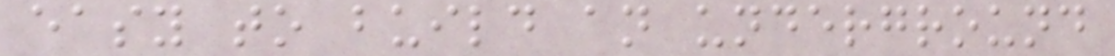easy to build an underground
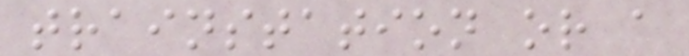trainstation or a
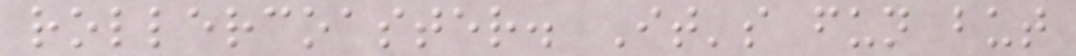rollercoaster. It's fun but
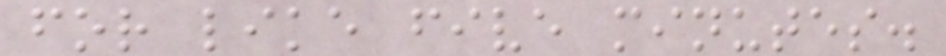for like five minutes.
